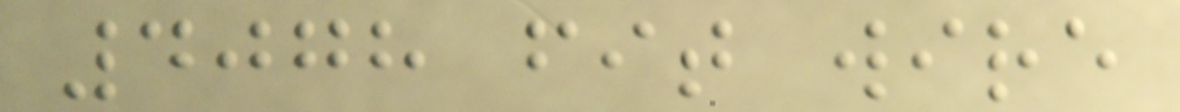4078 fit wire
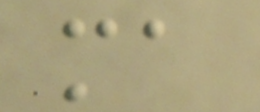ma
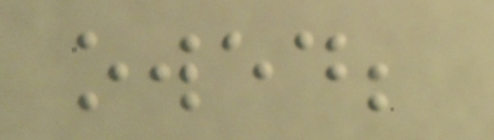owed;
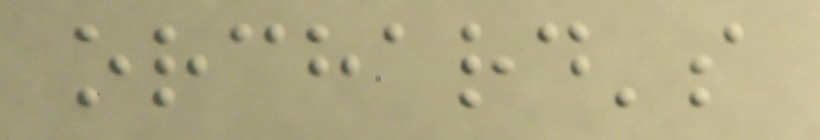orchard's
